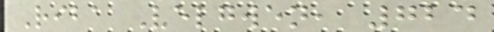Riba Velgwen, 724
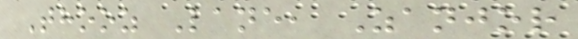Thooz Lane, Zanjor
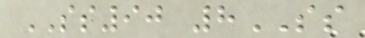SS90 8SS
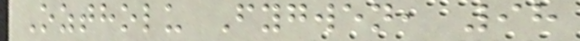Oztholu Fygwen, 98
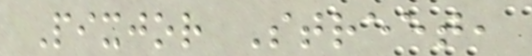Pixjor Street,
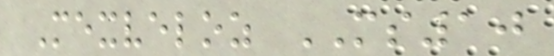Mexveloz MS10
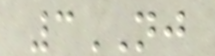3NJ
